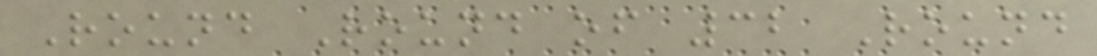Round Round of 32 Round
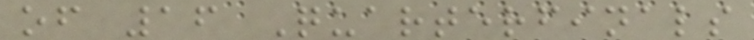of 16 Quarterfinals
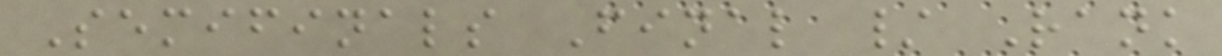Semifinals Final / Rank
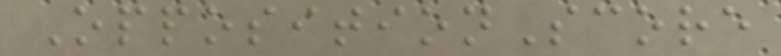OppositionScore
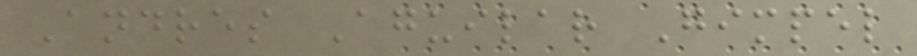Andres Aguilar Gimpel
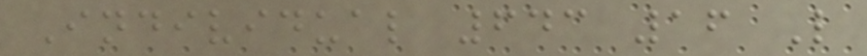Individual 643 16 L
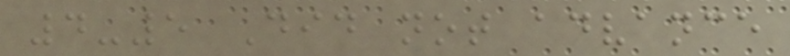4-5 Did not advance
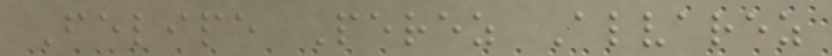Felipe Perez Alvarez
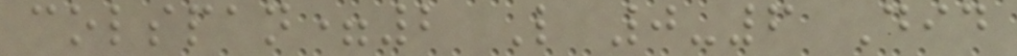colspan=2 L 0-6 Did
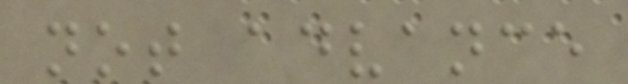not advance
